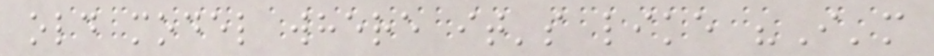old model where it's like "I'm
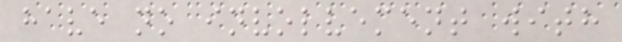have no involvement with
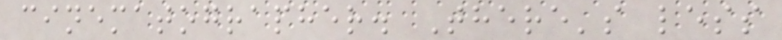cinematographer. There's less
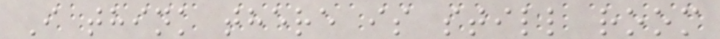I think there is still room
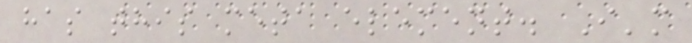has this meta element. I'm
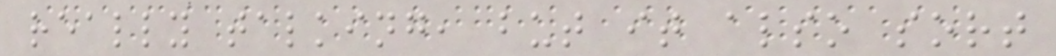really talking, but it also sort
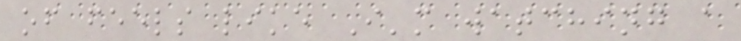of feels like I'm watching a
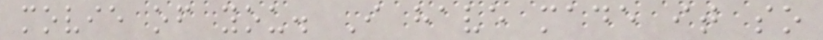movie of you. I have made it so
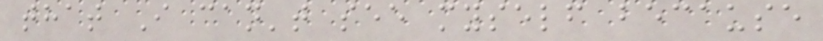that I can't see myself because
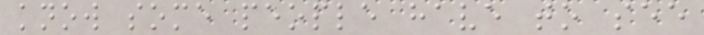know some people have to see
